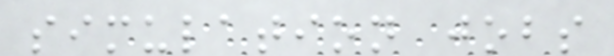simulation jobs
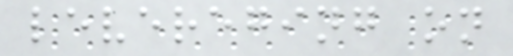levereging on
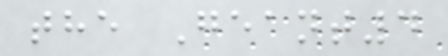the Geant4
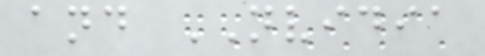and NVIDIA
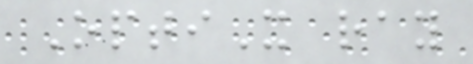OptiX ray
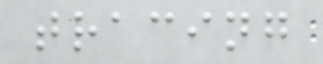tracing
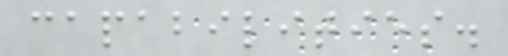capabilities.
